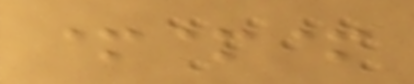+++
